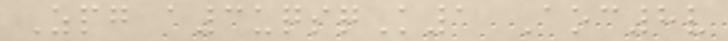Zpg a3uqsqK1 Aoc8v
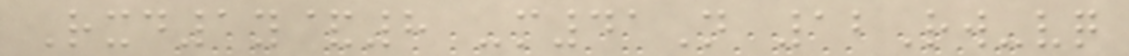Rxd1y&8 -m41N 12Rw-vq
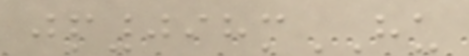jp098mHU
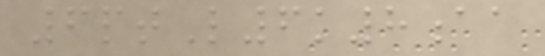6ptL6k8aa
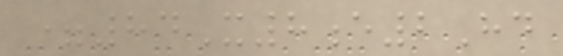=84X8e2Hd
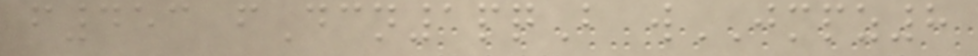f453 fDcn1pqB wJMPZ8
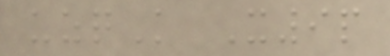uzqK X9p
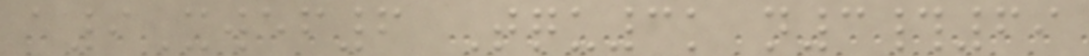a9Xwef6 Tqu3k n3#69
